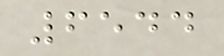6544
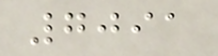7091
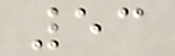53
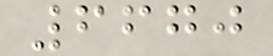6670
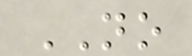NO
